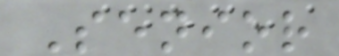Senior
